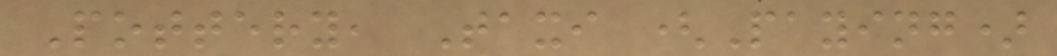Pottery, Taxi (Paying)
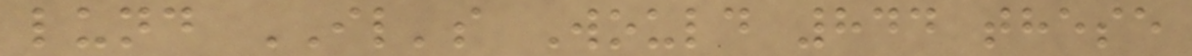lund IL's Would 844 these
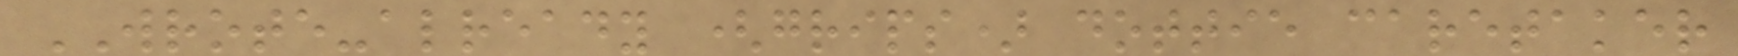WROTE-already (grips) dottie caretaker
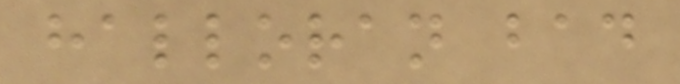halloran bad
